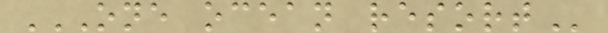ONE OCEAN RESORT
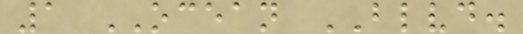1 OCEAN BLVD.
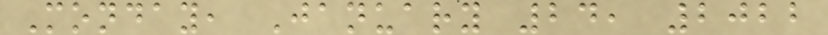Monday, January 24, 2022
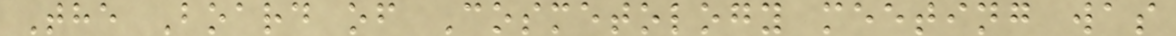The Board of Cosmetology meeting was
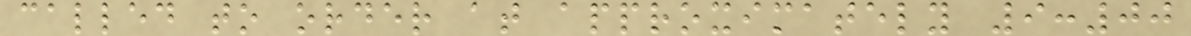called to order at approximately 9:00
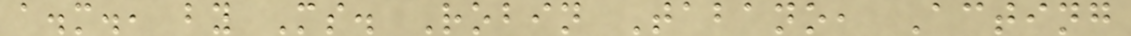a.m., by Ms. Robin Tabano, Acting
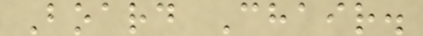Board Chair.
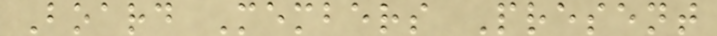Board Members Present
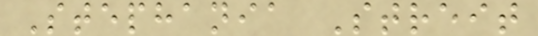Stephania Streit
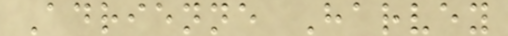Adrienne Harvey
